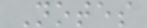Notes
